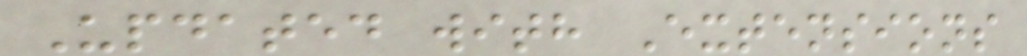Updated with Extensions
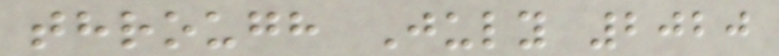through July 2020
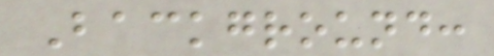Background:
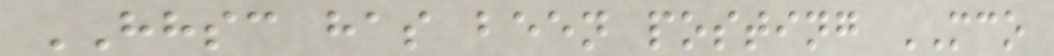HHSC has been posting MCO
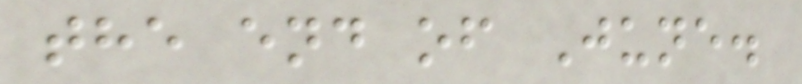the end of June.
